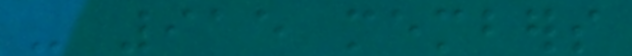- 915 members
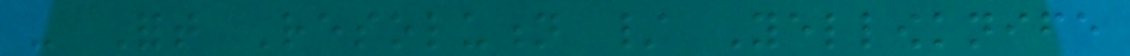- Fort Resolution / Yellowknife
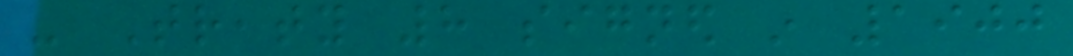- Treaty 8 signed in 1900
